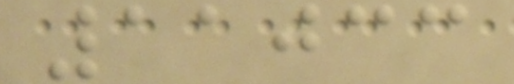11033
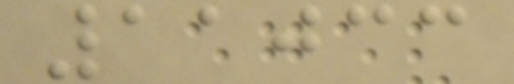11033
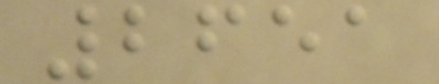2651
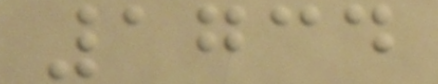1734
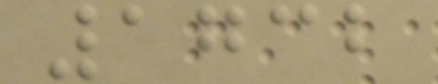1732
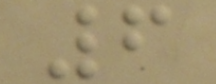6
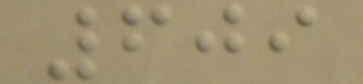609
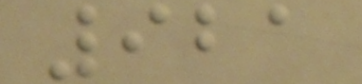921
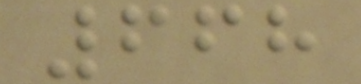668
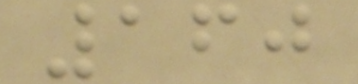160
